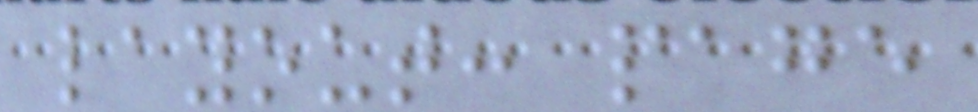layout: page
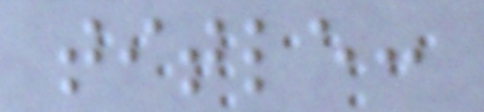title:
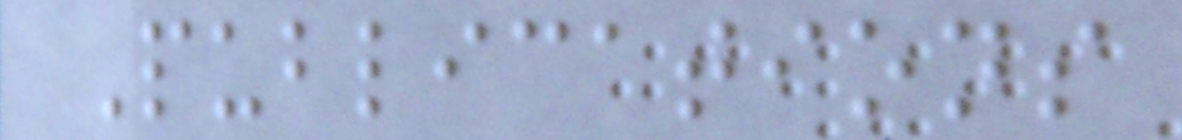Publications
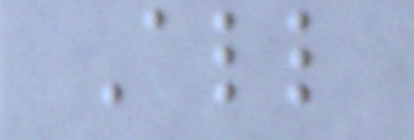All
